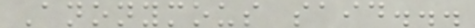Anonymous said...
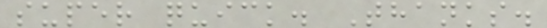super quick. Thanks.
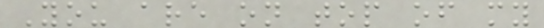You are on top of my
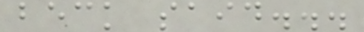beck said...
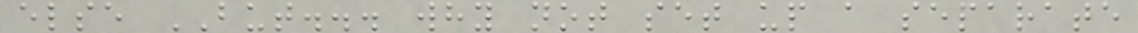else BUT... why not set up a separate
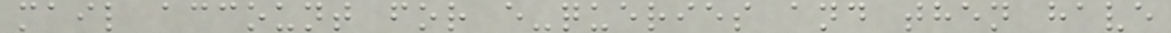mail account for e-queries and then have
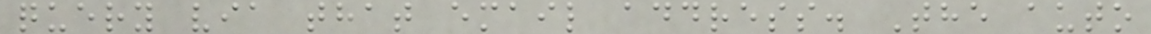query via that email address. The auto
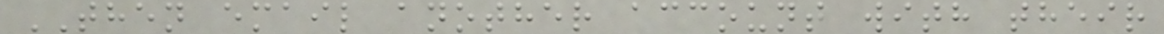THEN email another account with their
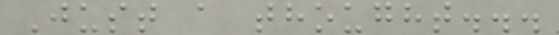Just a thought...
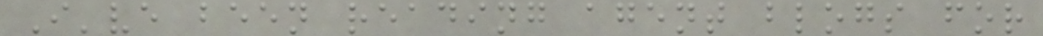I've been reading agent blogs for
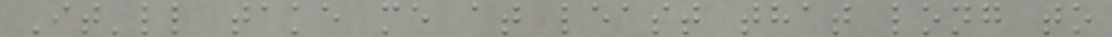It'll take me at least that long to
